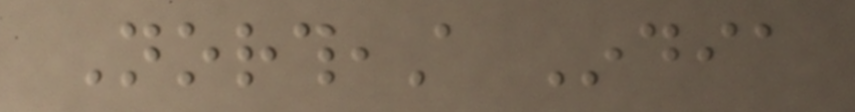Northeast India
